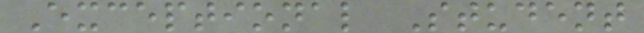Exceptional Student
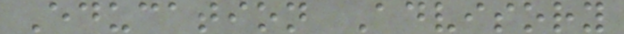Education Advisory
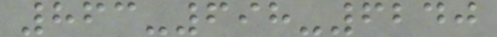863-698-6240
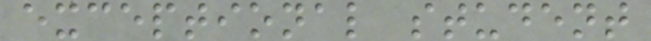exceptional student
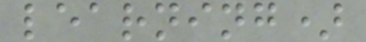learning)
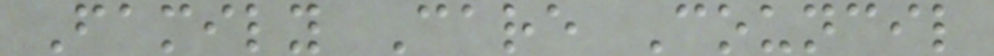Family Care Council
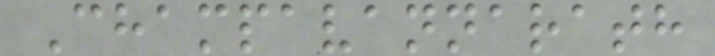Champavannarath
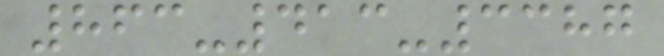863-413-3387
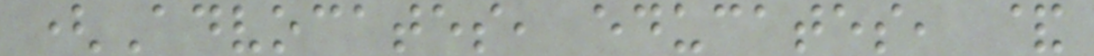(Advocates, educates, &
